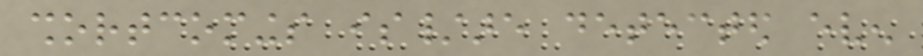shortcomings is/are detected even
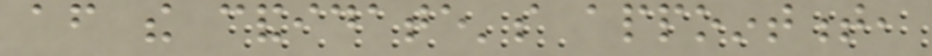after the candidate's appointment,
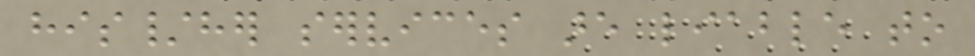his/her services are liable to
